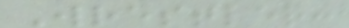Wrestler:
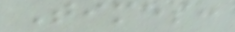Times:
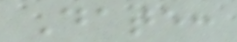Date:
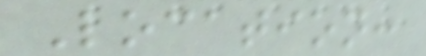Location:
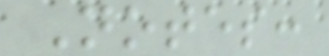Notes:
